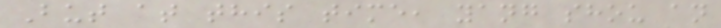But at this time, yang shou an
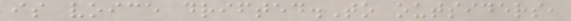is voice drifted.To outsiders,
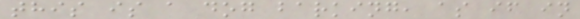this is a dog barking, as if in
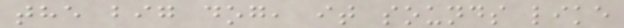the big dog, it sounds like
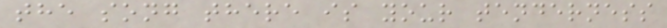the song there is your tenderness
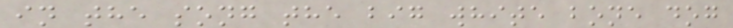in the song the big white bone dog
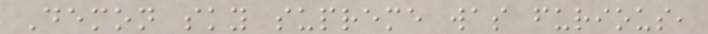Demon sky supreme was furious,
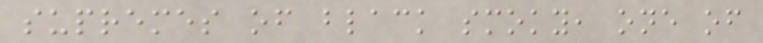supremes of black smoky, one of
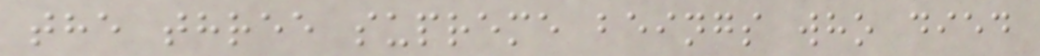the three supreme beings who died
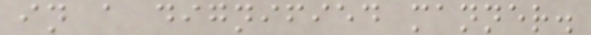in a dignified manner.
